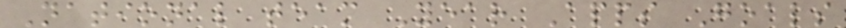National team Year Apps Goals
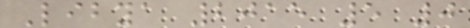Libya 2015 5 0
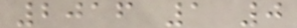2016 1 0
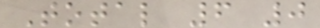Total 6 0
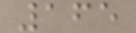165
